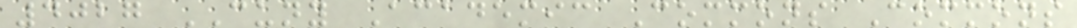4027 CUNY Academic Commons Commons
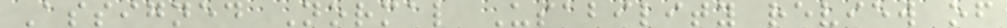Assigned Normal Usability review of
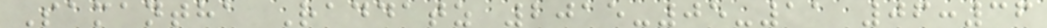Samantha Raddatz 2015-05-11 06:36
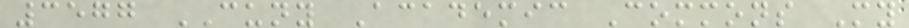3577 CUNY Academic Commons My
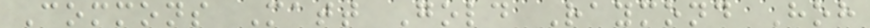Commons Matt Gold Raymond Hoh
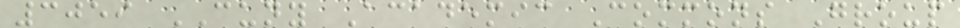3059 CUNY Academic Commons Group
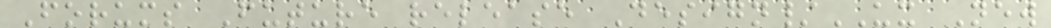Forums Future release Design/UX New
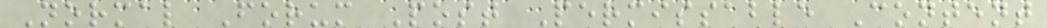Normal Forum Post Permissable Content
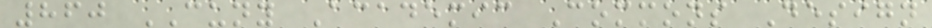860 CUNY Academic Commons Design
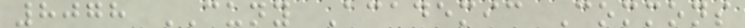8078 CUNY Academic Commons
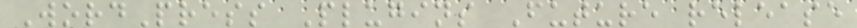WordPress Plugins Future release
